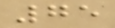75
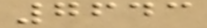7643
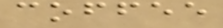coffee
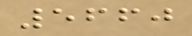5660
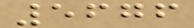5676
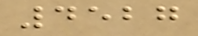4527
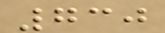730
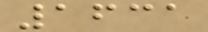1631
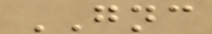GNC
